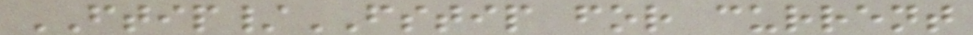FTIP/FSTIP for current
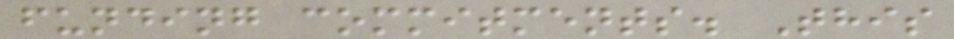funding commitments. This
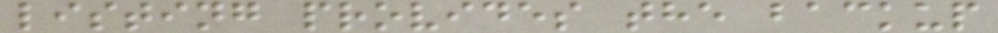listing provides the backup
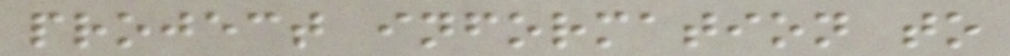project information to
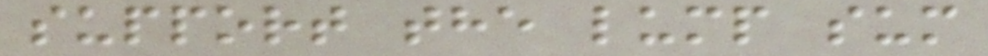support the lump sum
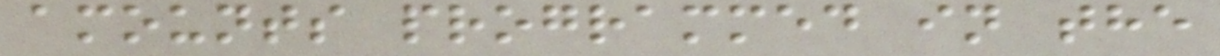amounts programmed in the
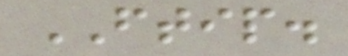FTIP.
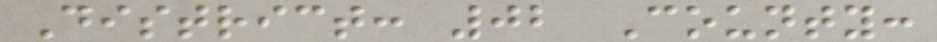District: 02 County:
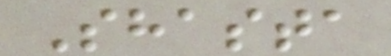Shasta
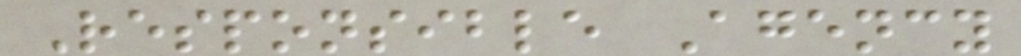Responsible Agency
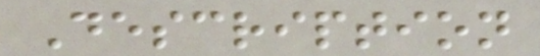Description
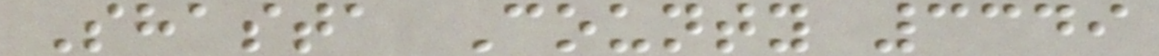Shasta County 3349
